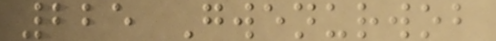225 Gwenurwob
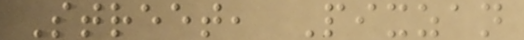Street, Pixzan
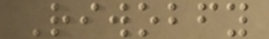Riwobfy
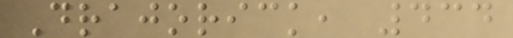Drajorick, 434
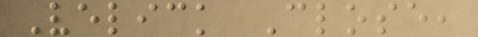Velick Close,
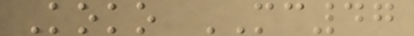Koko MC47
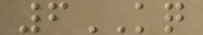6KQ
